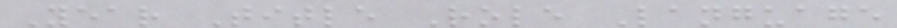Year Title Role Language
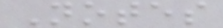Notes
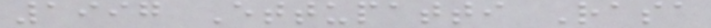1997 Ettupatti Rasa
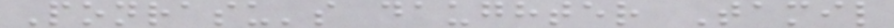Ponrasu's daughter Tamil
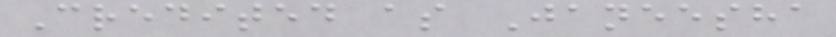Credited as Janeesha
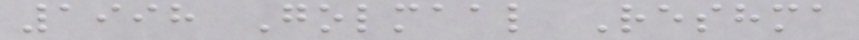1998 Golmaal Reshma
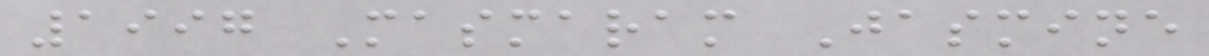1997 Masmaram Jasmine
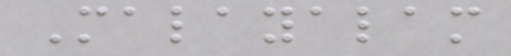Malayalam
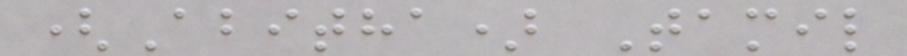(Abitha) Tamil
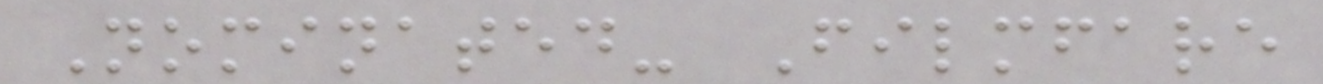Nominated- Filmfare
